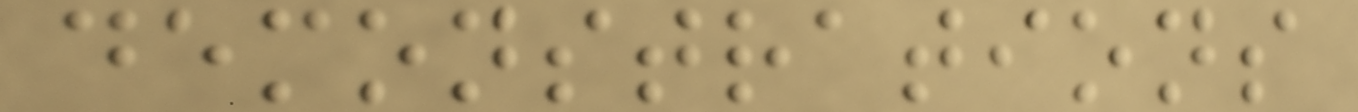demonstrations
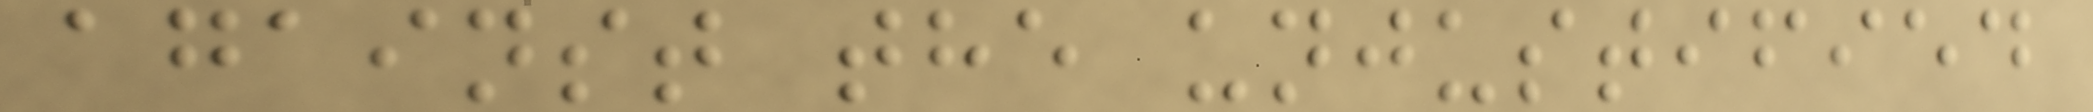against the unjustified
